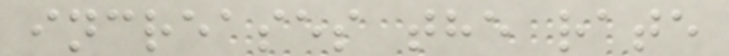increases the rate
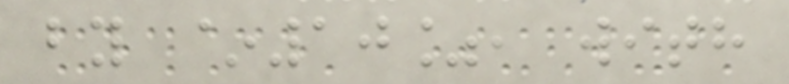by ~10%, with
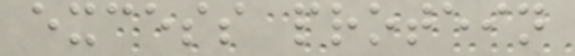excess protein
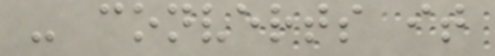- converts it
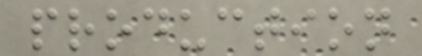production
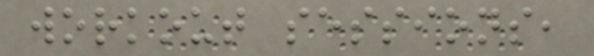workout sessions,
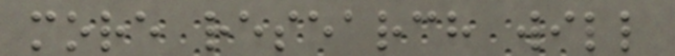more research will
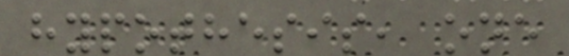hypothesis, one
